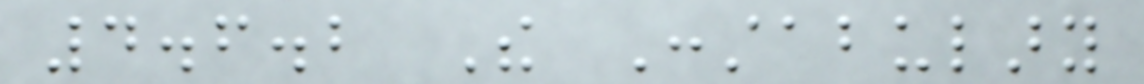4.6.2 The Constabulary
